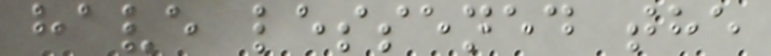have lessened the
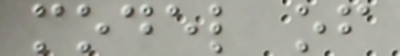model of
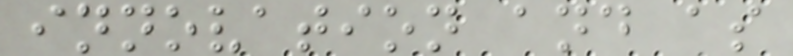innovation and as
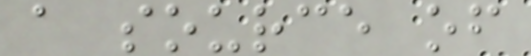a source of
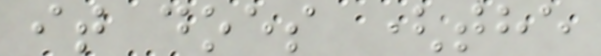it does (the
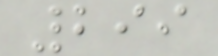299
